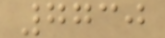7730
